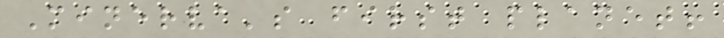Minerva's first planet!
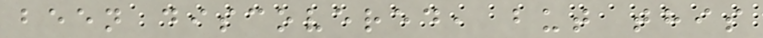been discovered, but this
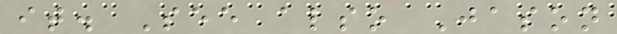it. See also Jason
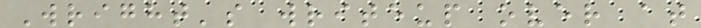Wright's writeup over at
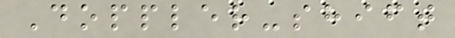Doppler-shift
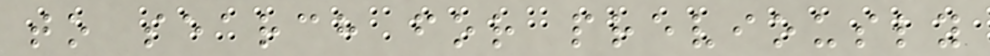to search for previously
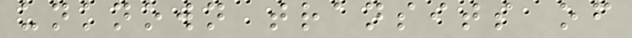unknown transits of
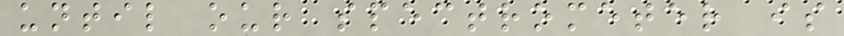until our spectrometer is
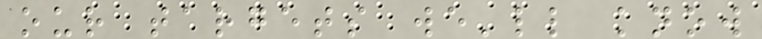our targets we'll know
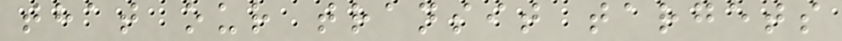that our transit targets
